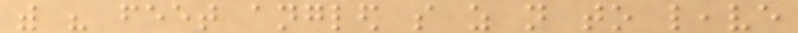with his feet angled so as not to leave
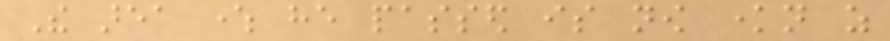The area where he passed is now known as
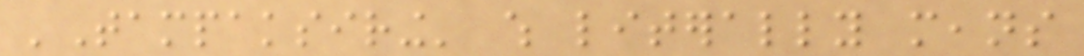'Tampaksiring' which literally means
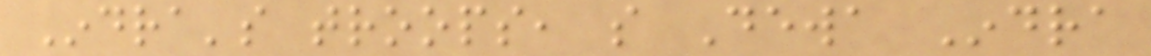Indra's troops, so Dewa Indra
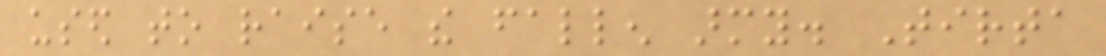used to raise the fallen army. Tirta
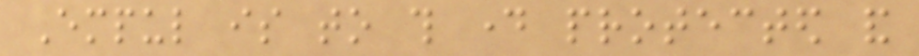Empul is to this day protected and
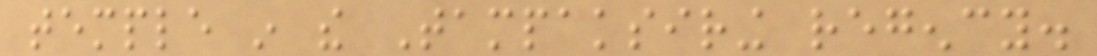temple in the Tampaksiring regency.
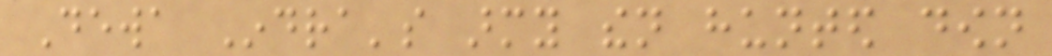Dewa Indra's army then hunted down
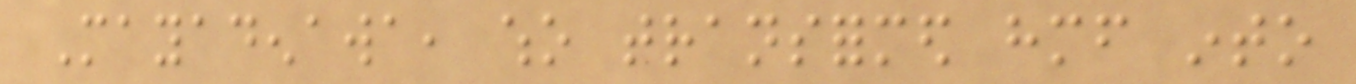Mayadenawa, who transformed himself into
